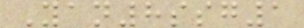Yan8ssg1
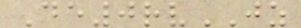De0rvJZ
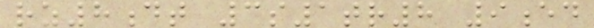rz8dt 3s1tr8 9ed
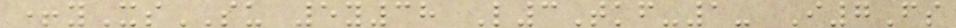+yXsSU 5y38 L3Tkf-1- I7Fs
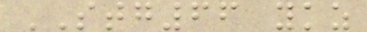STG66 ykz
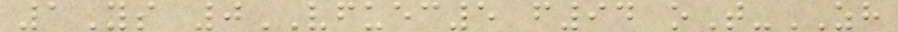1Ys 0VFUEC5 f94 oT-ZH
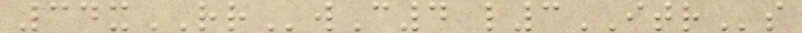34xRRwC4 l3ITRs
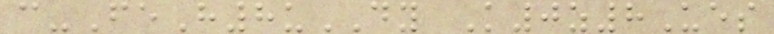c-FeH8uDY K0z8Ues
